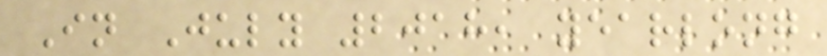In July 2018, yearlong
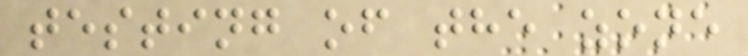testing of the zone
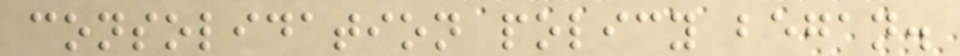consolidation policy began.
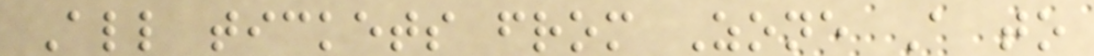All tickets from Zone A to
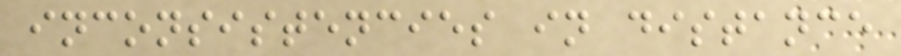inconsistencies in distance
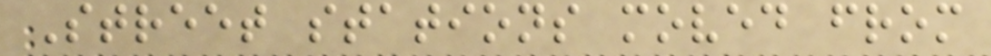Street stations moved from
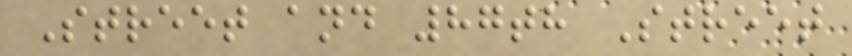Street and 87th Street
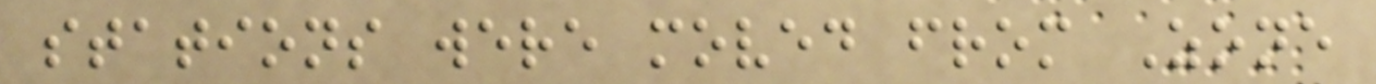stations were moved from Zone
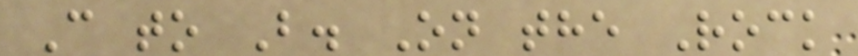C to B. On the Rock
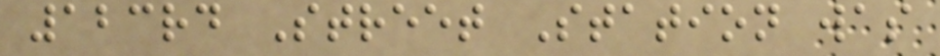123rd Street Station was
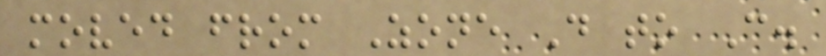moved from Zone D to C.
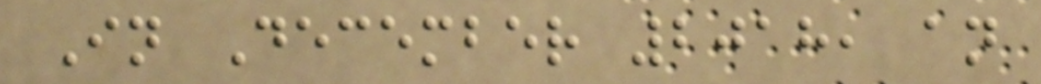In December 2018, an
